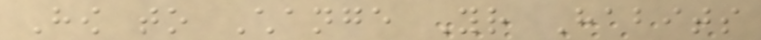How to Change Your Habits
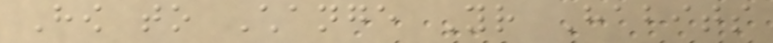How to Change Your Habits
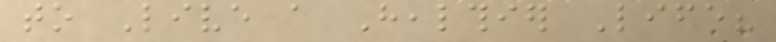to Live a Healthier Life?
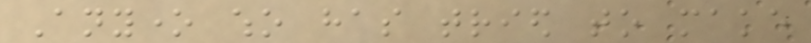Anyone who has tried to make
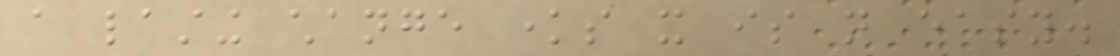a lasting change knows it is not easy.
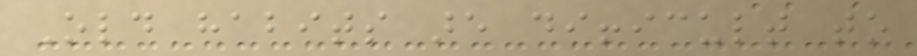Old habits are difficult to
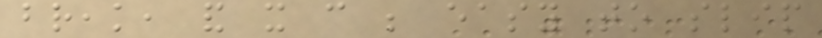break, and it can be easy to slip
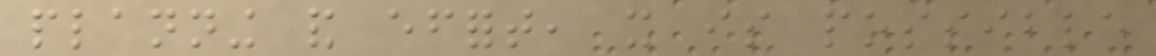planning and effort, it is possible
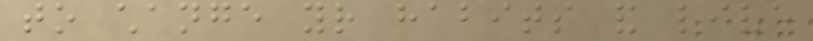to change your habits and live
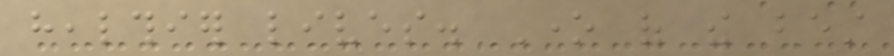healthier lives. One of the best
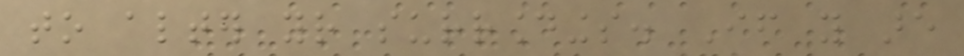to alter your surroundings. If you are
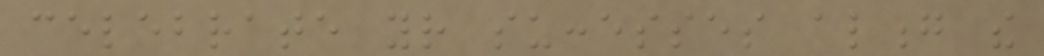celebrate your successes along the
